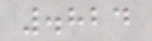.824
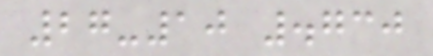27-10 .730
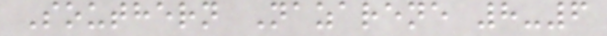Southern Nazarene 8-6
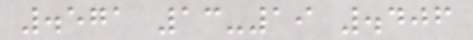.571 13-19 .406
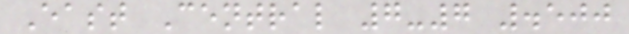East Central 7-7 .500
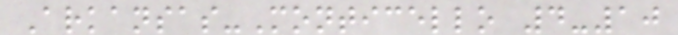Arkansas-Monticello 4-10
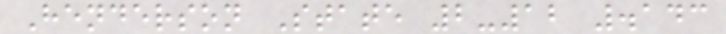Henderson State 2-12 .143
